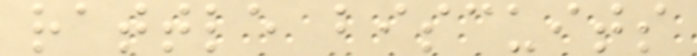rattle biscuits
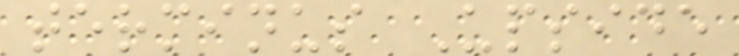terminus Upside
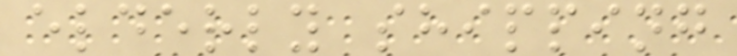elderly shipping
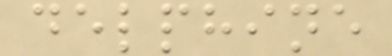delphine
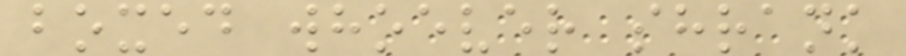boxed whoever shrank
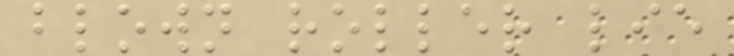blown roller lie
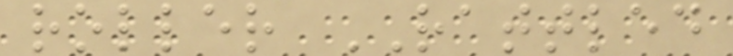roller RATTLED
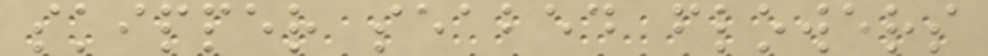skipper seabed flowers
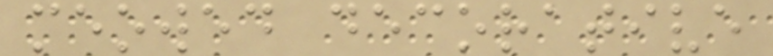meowed decorative
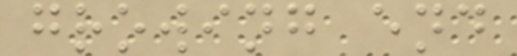growing end
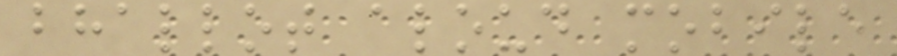bhallot aloud mobile
